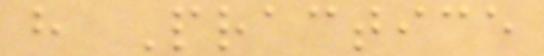h Practice
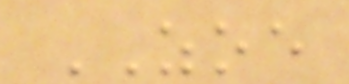ZOE
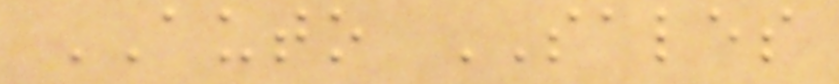AUTO SALES
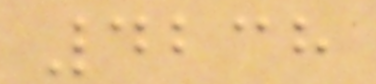4238
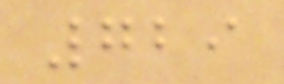729
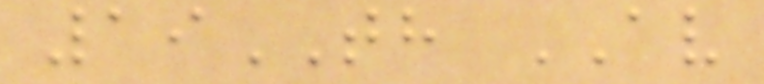19TH AV
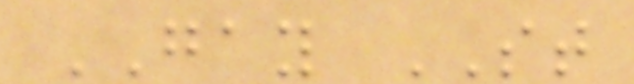GAY ST
